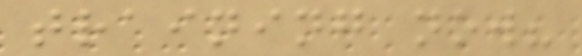training now?
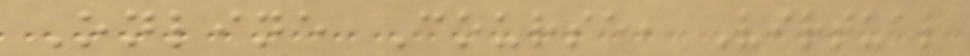Online Course, Virtual
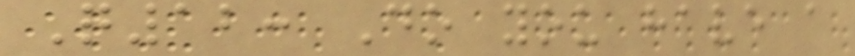Q12: Do you have a
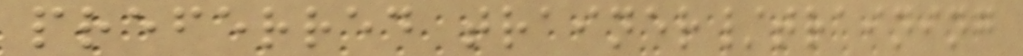preferred trainer/training
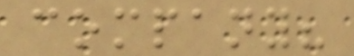company?
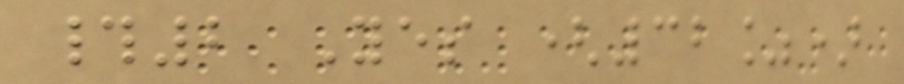#2 Yes (32%)
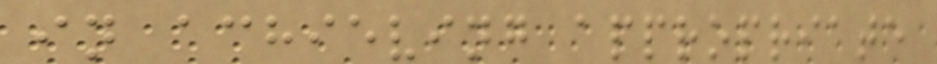in achieving appropriate
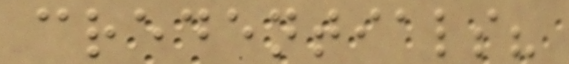credentials?
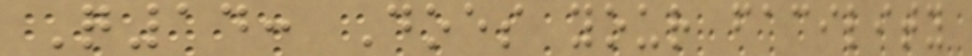Q14: Does your facility
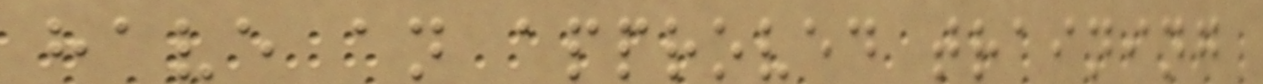have an approved training
